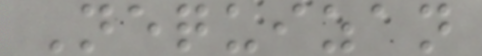Nequizan
